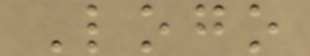Logo
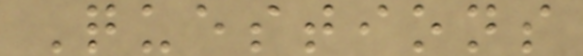Questions
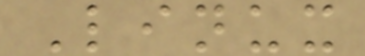Linux
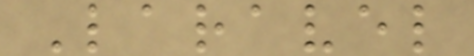Laravel
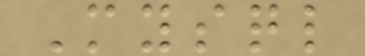Mysql
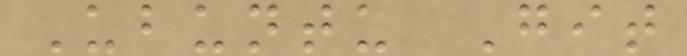Ubuntu Git
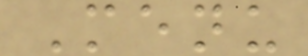Menu
